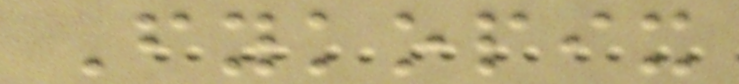Fykopix
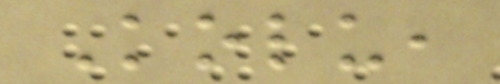Kolu,
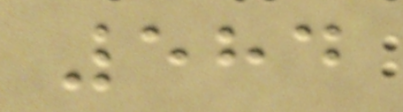584
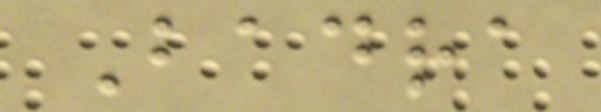Badra
